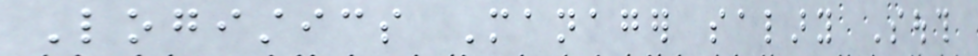Logistics Manager salary South
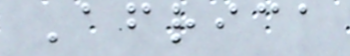Africa
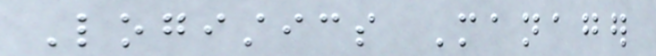Logistics Manager
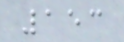153
